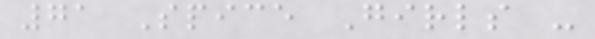71 Spice Girls -
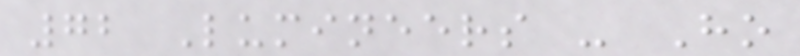72 Lumineers - Ho
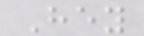Hey
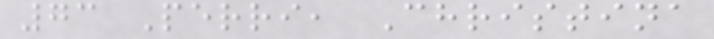73 Perri, Christina
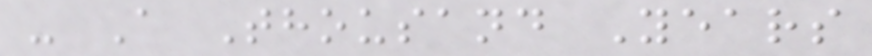- A Thousand Years
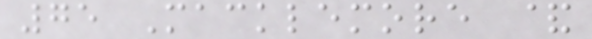75 Macklemore &
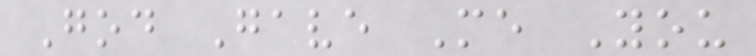God Gave Me You
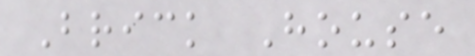Brick House
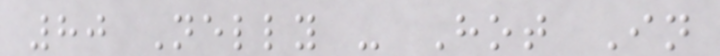80 Nelly - Hot In
